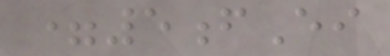=5fEi
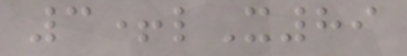3+lX89
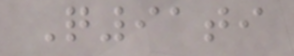Q91ti
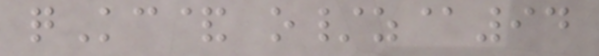qKc& o/z@94
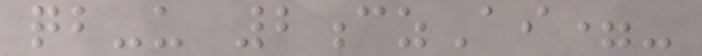qb-u 2czAi=-
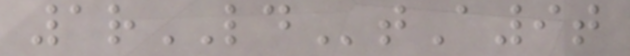1rLDtA9t
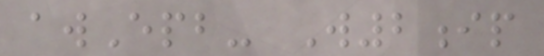awEpb- W2ip
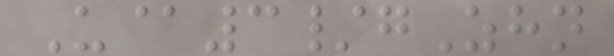U@3/gZhn
